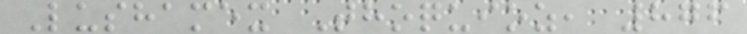Lushamex Thoquioz, 876
